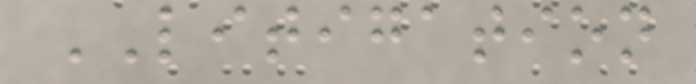LITIGATION
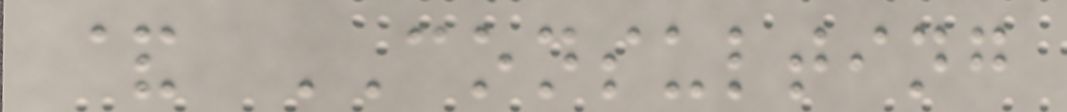& CONSULTING
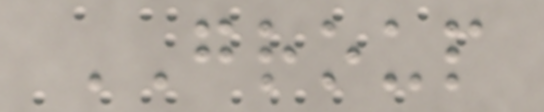GROUP
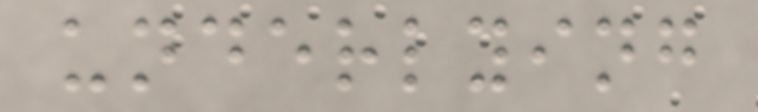underlying
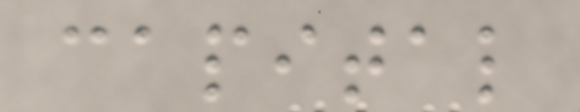capital
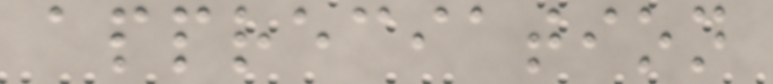appreciation
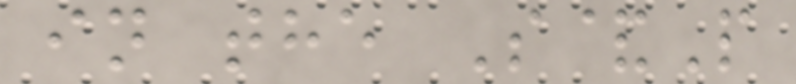in the S&P
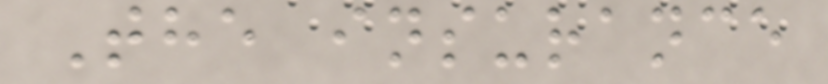The insurance
